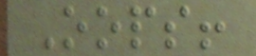Oops!
